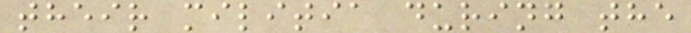their militia during the
